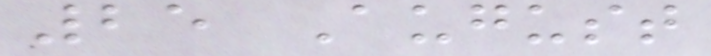25 August
